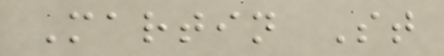Martin St
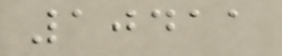10411
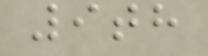9th
